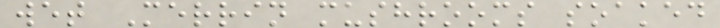wet Merrin mushrooms soaked
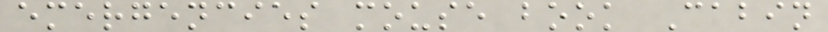emergencies mouse book Cabin
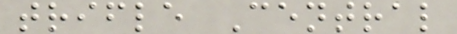trifle Central
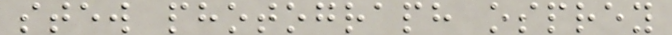stew photograph osprey
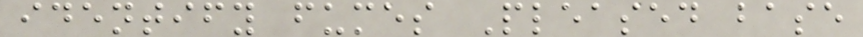identify fumes Pleased base
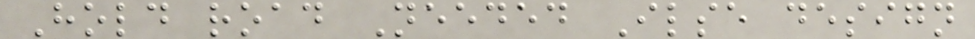Hold road Needed Ilse design
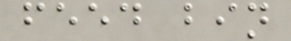feed bin
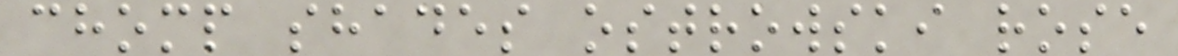chomp shades ostrowski rose
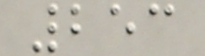253
